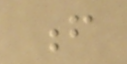f
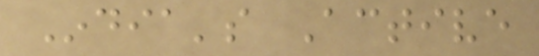India's Active
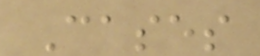Cases
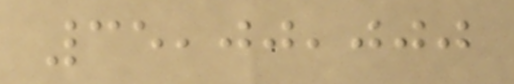35,00,000
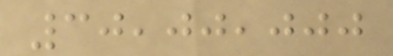30,00,000
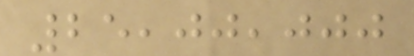25,00,000
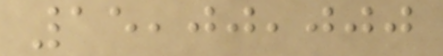15,00,000
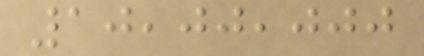10,00,000
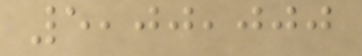5,00,000
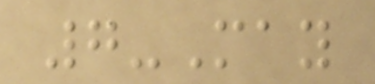7-May
